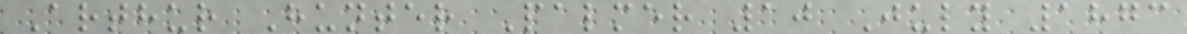Arthur Hunter Palmer 10 July 1873
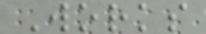Works
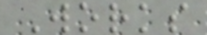Works
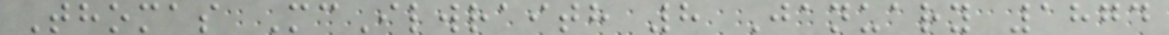Thomas McIlwraith 8 January 1874
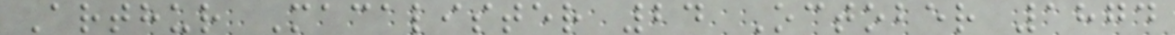Arthur Macalister 24 October 1874
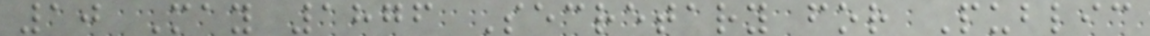10 May 1876 Secretary for Public
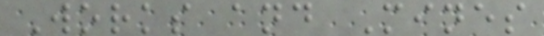Works and Mines
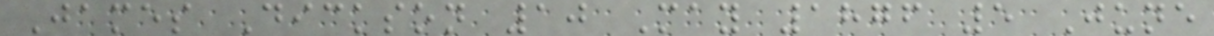James Dickson 10 May 1876 5 June
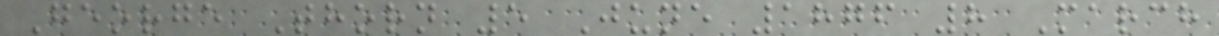George Thorn 5 June 1876 8 March
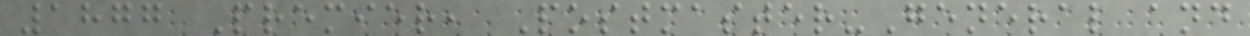1877 Premier, Postmaster-General and
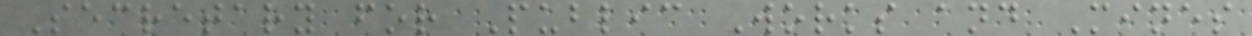Secretary for Public Works and Mines
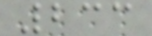233
